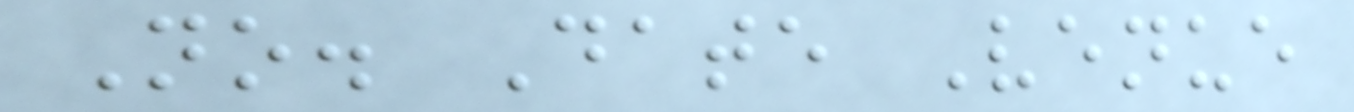No. Date Venue
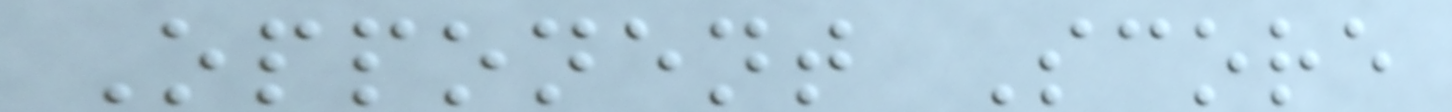Opponent Score
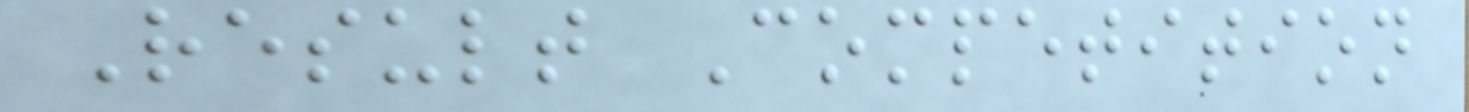Result Competition
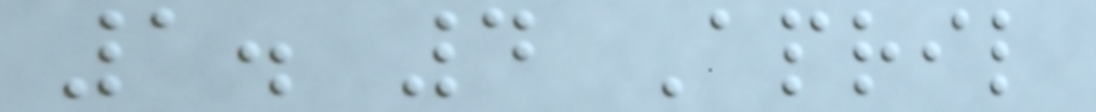1. 4 April
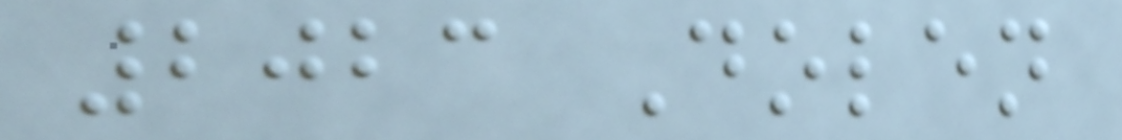2023 Dolen
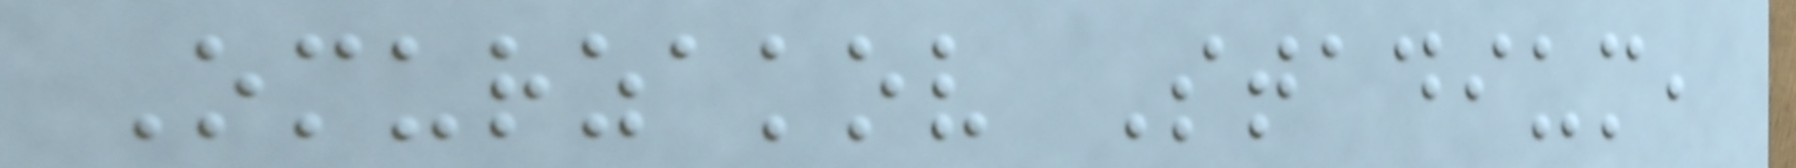Omurzakov Stadium,
